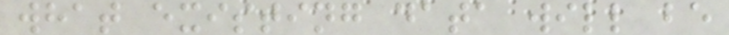what existing data will be
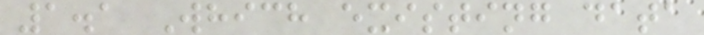1.1 Which existing data
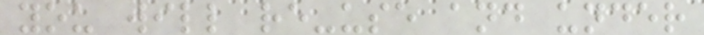you will re-use and under
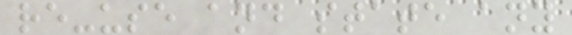re-use and state any
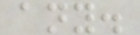any.
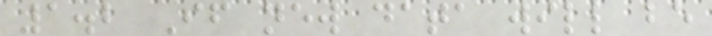1.2 If new data will be
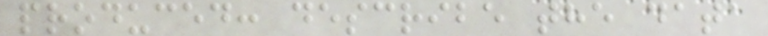produced: describe the data
